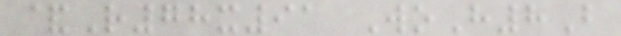&R78x91 WoH8B
